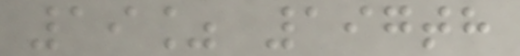19% 197th
